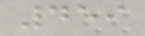459
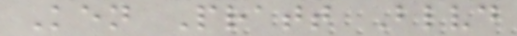Ken Pratt Blvd
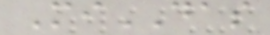MiDAS
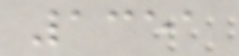1351
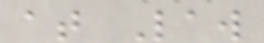at Law
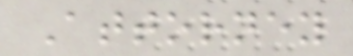Attorney
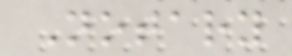Notary
